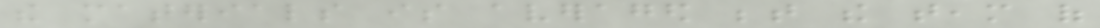the materials is averaged between the team of
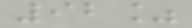92%
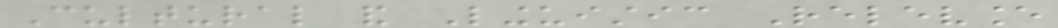Cultural and Linguistic Relevance
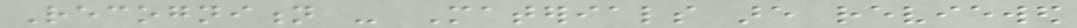Recognition - Materials are reviewed
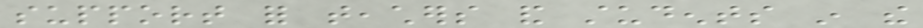support for teachers and students in the
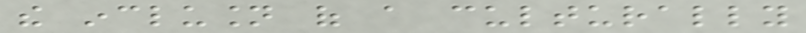the inclusion of a culturally
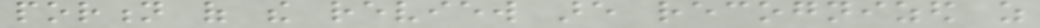portion of the review are recognized as
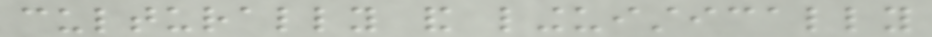culturally and linguistically
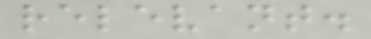relevant.
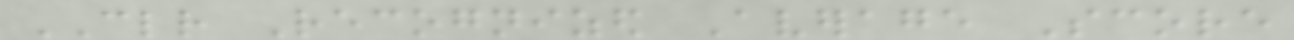CLR Recognized Average Score
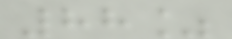88%
